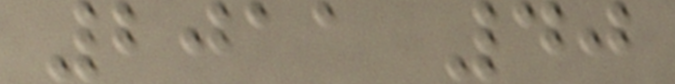2011 40
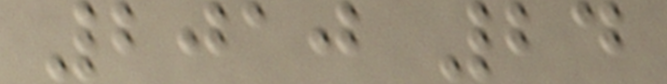2010 24
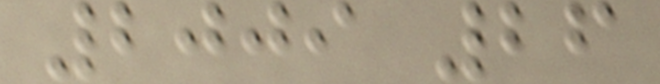2009 26
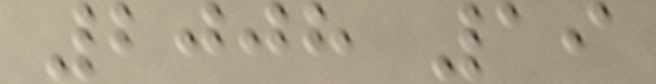2008 19
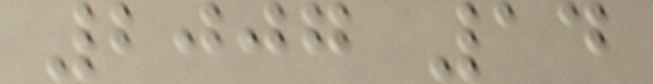2007 14
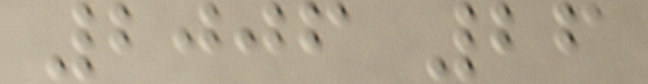2006 26
